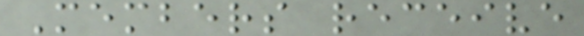Members receive
